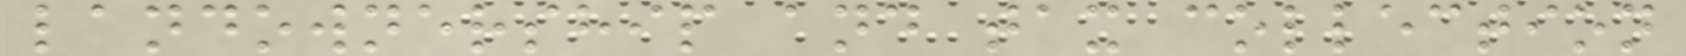landownership and tax collection
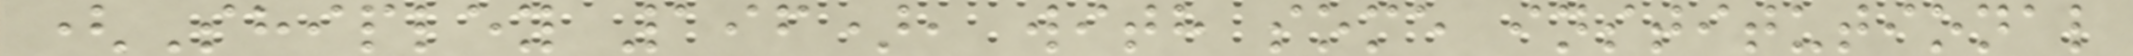(Shipley 196), with some institutional
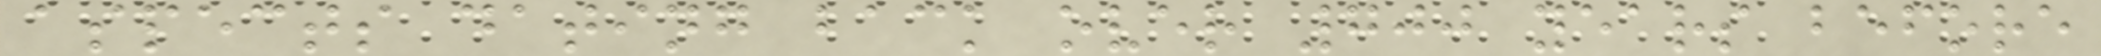aspects dating back over 700 years before
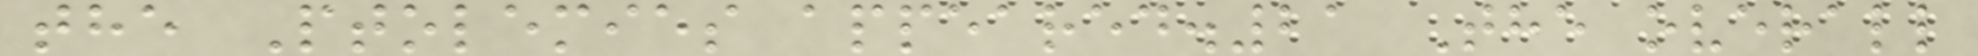the Ptolemies appeared.21 The overall
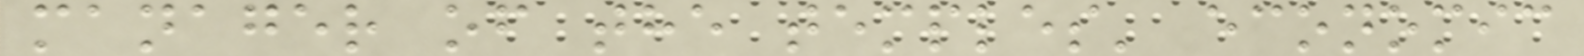manager of the temples' economic
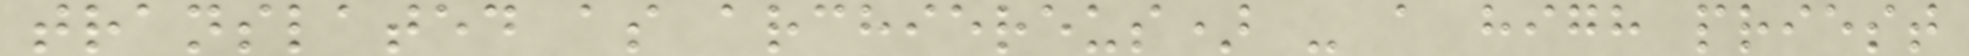translated as archiereus) - a high priest
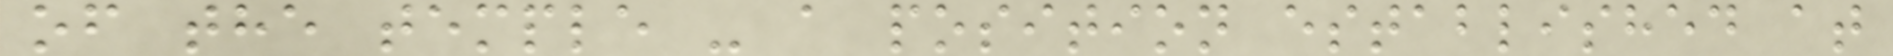of the temple - a position established at
